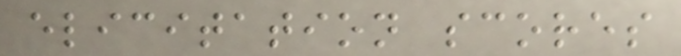elicitation scores
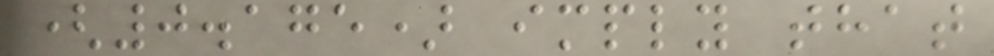(0.175) imply that
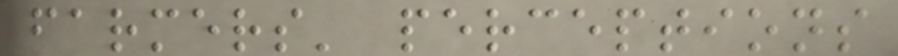farmers' perceptions
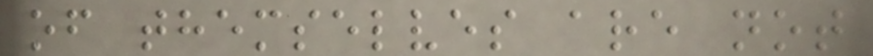of themselves are not
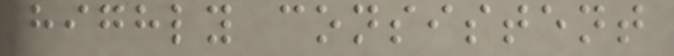highly consistent
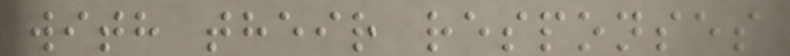with their responses
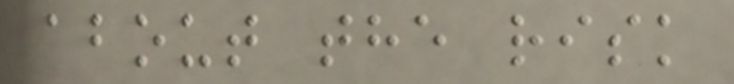about the risk
